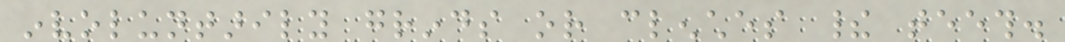involuntarily grinds or clenches their teeth.
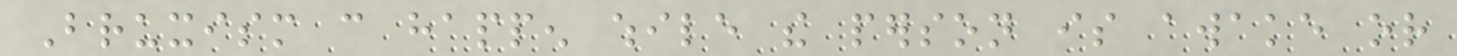Bruxism can happen while the person is awake or
